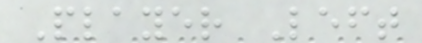Player Left
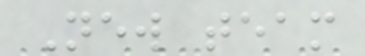New team
